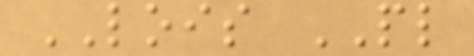LOIS PL
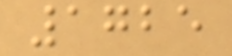1725
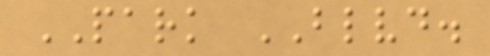PARK BLVD.
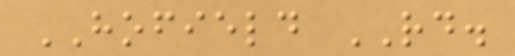HOFIELD RD.
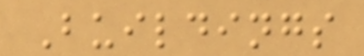Buildings
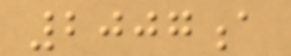2007a
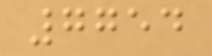7754
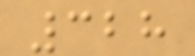328
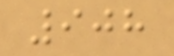908
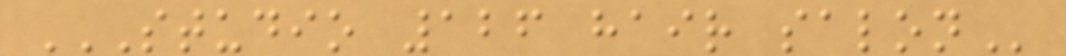STUDIO 126 HAIR SALON
